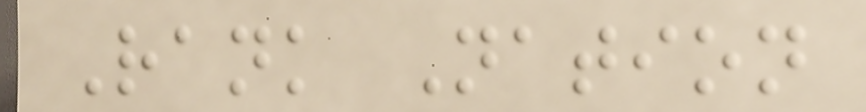Rank Nation
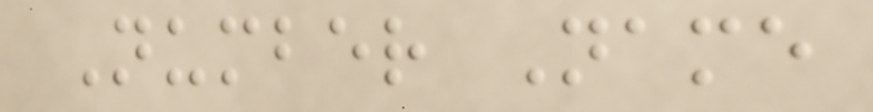Number Name
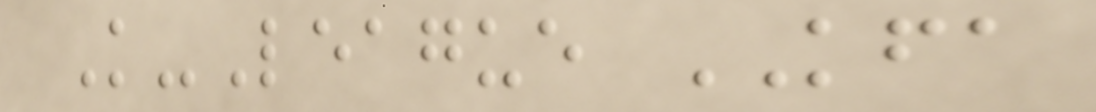K-League KFA
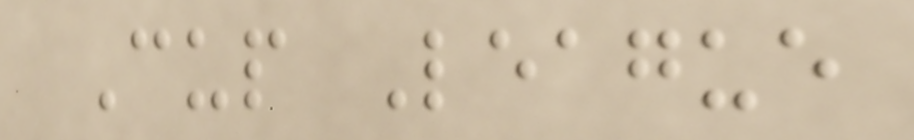Cup League
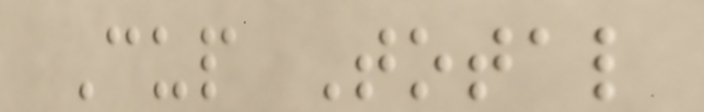Cup Total
